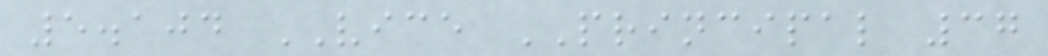5.104 VICE PRINCIPAL 37
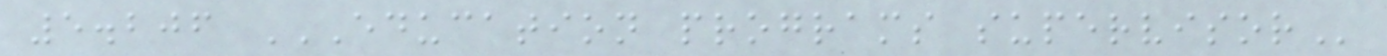5.206 EDUCATION PROGRAMS SUPERVISOR
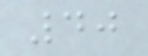40
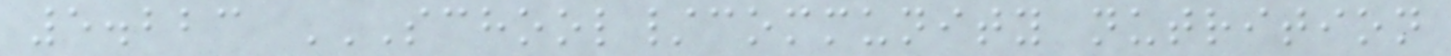5.223 SCHOOL/COMMUNITY NUTRITION
